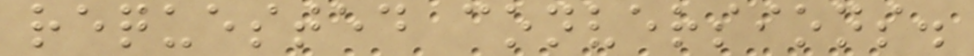requested conversions.
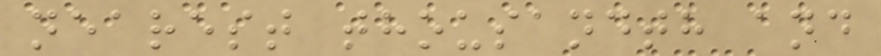nearest thousandth and
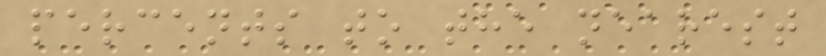percents to the nearest
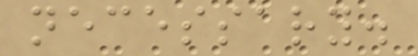necessary.
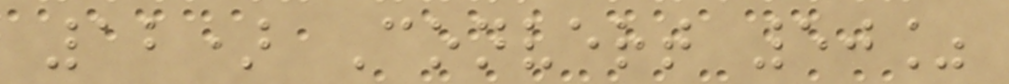12) Convert 50%
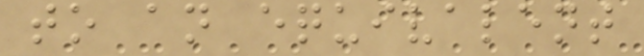to an equivalent
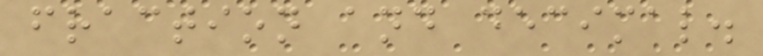fraction and decimal.
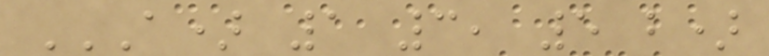A) 1 3, 5 B)
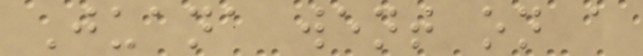Juana went on a
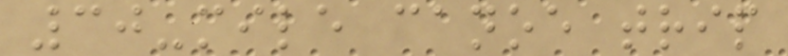30-mile canoe trip
